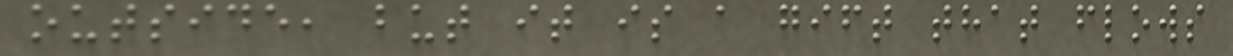outside, but it is a gift that flows
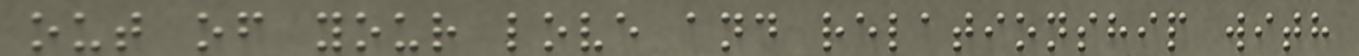out of your love and relationship with
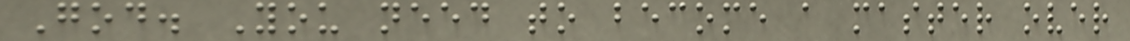God. You need to become a master over
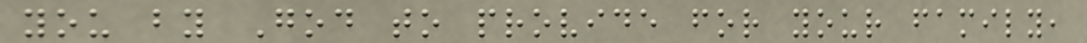you by God to provide for your family,
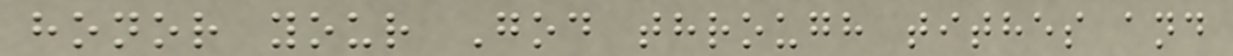honor your God through tithes and
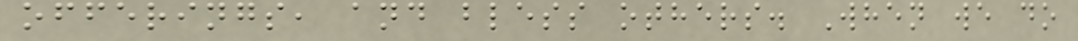offerings, and bless others. When we do
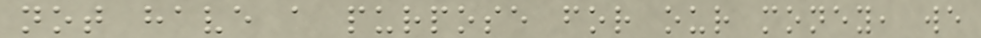not have a purpose for our money, we
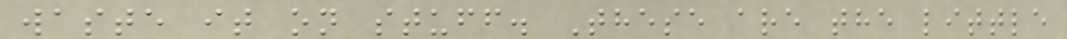waste it on stuff. These are the little
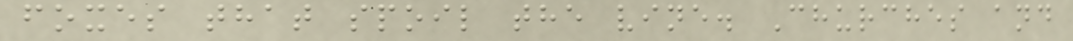foxes that spoil the vine. Churches and
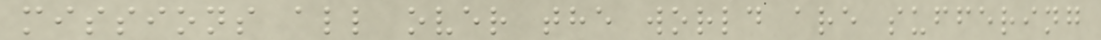missions all over the world are suffering
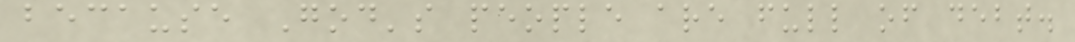because God's people are full of debt.
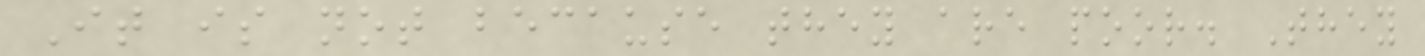It is not because they are poor. They
